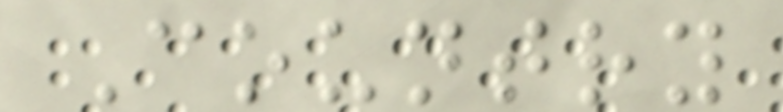Country
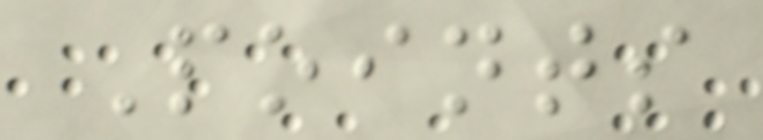Points
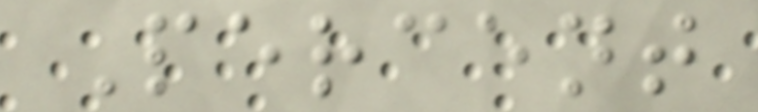Percent
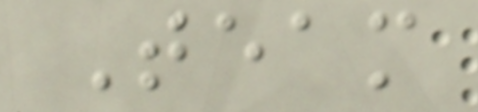Team
